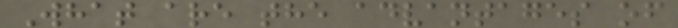What are the advantages of
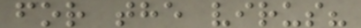for the virus?
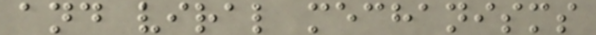and viral mechanisms
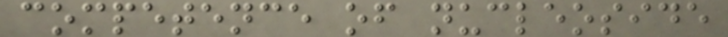competence of nucleoside
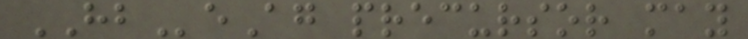HBeAg precursor may
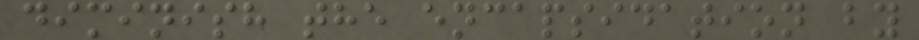diminish the encapsidation by
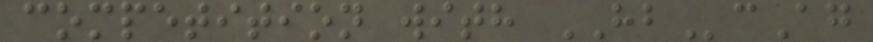competition with HBcAg
